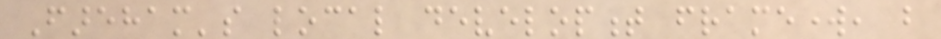Fareham's local development framework, but
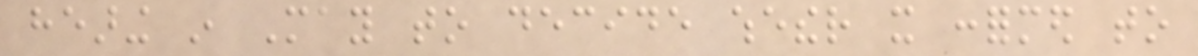hearing in May to decide whether it conformed to
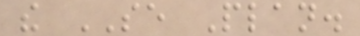the SE Plan.
